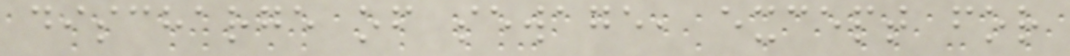discharge of sewage, except for
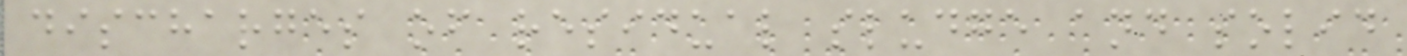discharges of residual sludge and solid
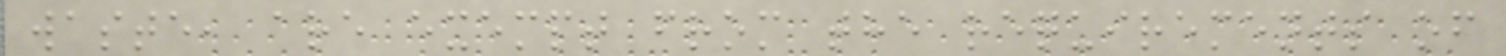waste, are exempt from the requirements of
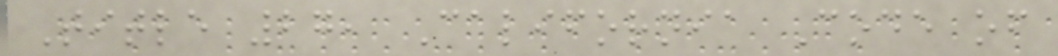Title 27, California Code of
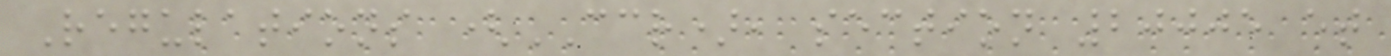Regulations (CCR), section 20005 et
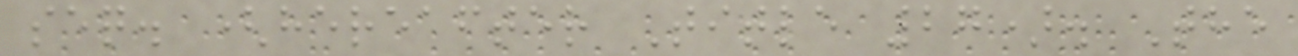seq. (hereafter Title 27). The
